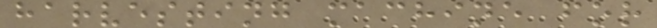harvesting machine for
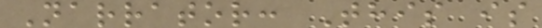Narrator: This is
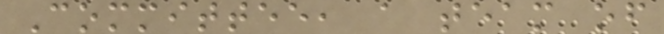Committee, a team of
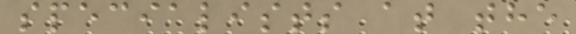specialists at the
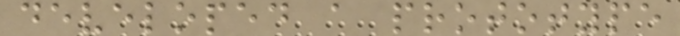developed a prototype
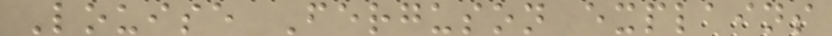Louise Ferguson explains
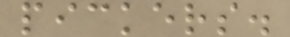pickers.
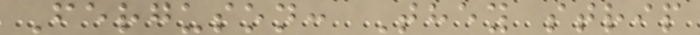Ferguson: They strip
